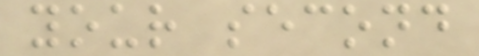your second
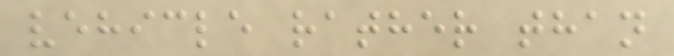vehicle rather than
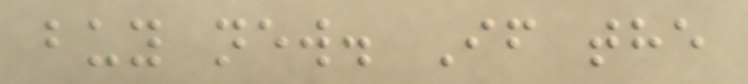buy new. If the
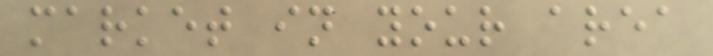market in your area
